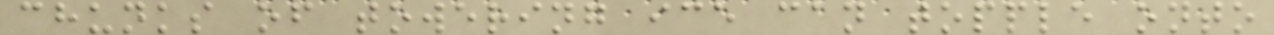chunks of towering ice can topple onto
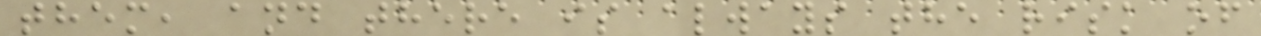them, and there is always the risk of
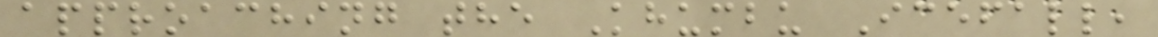approaching the Khumbu Icefall,
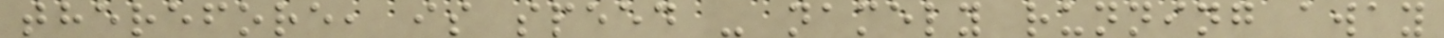therefore, is speed - namely running away
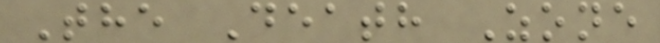The Death Zone
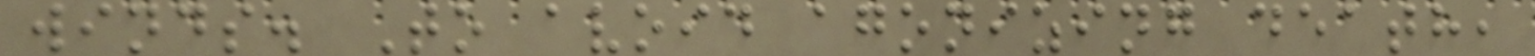winds. To avoid agonizing death,
